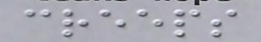creeps
